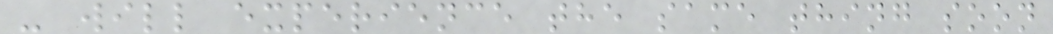- will experience the same thing soon
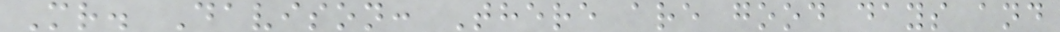Mr. Davison: There are good days and
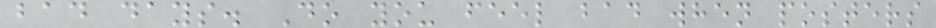bad days. Do you feel bad when posters
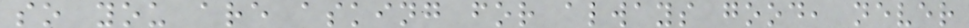so you are asking for always good, never
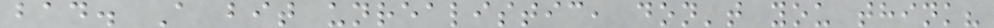bad. A bit unrealistic, don't you think?
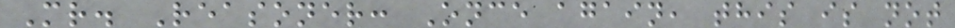Mr. Reasoner: Once again, this is not
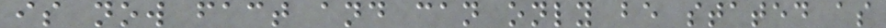is now fact and can only be stated as
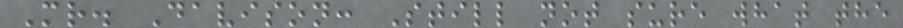Mr. Davison: Still not sure what the
